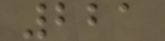221
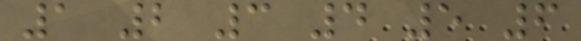1 2 3 4 5 6
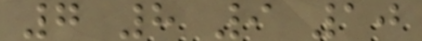7 8 9 10
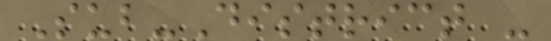Sub-District -
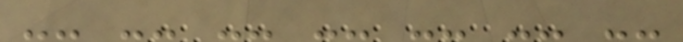-- -- -- -- -- -- --
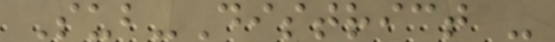Sub-District -
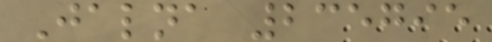Jalna 235795
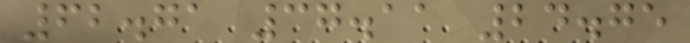62.71 37.11 24.75
